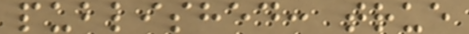published: true
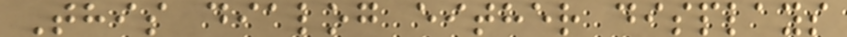This dialog either displays
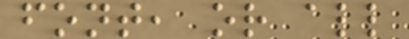font, or all
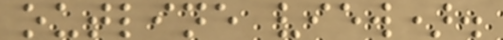outline view).
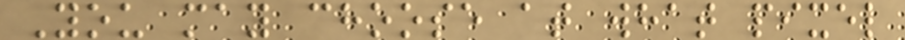You may choose at what pixel
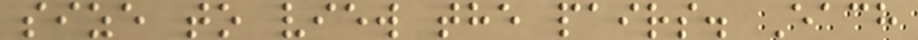size to view the pairs. Each
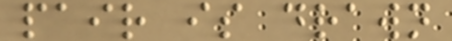pair is drawn
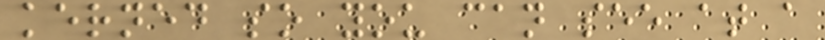kerned so you can see at a
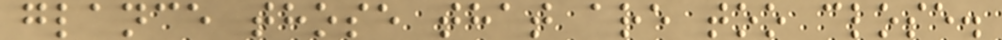glance those that are too close.
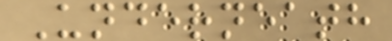Underneath
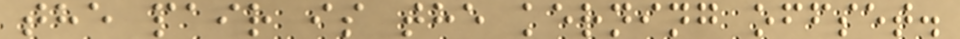the pair is the kerning offset.
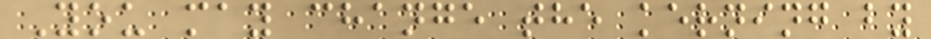You may change the kerning by
